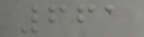661
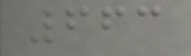663
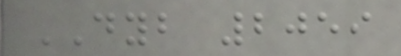DYB 2059
